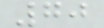70
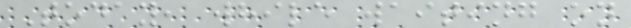Today, while waiting on
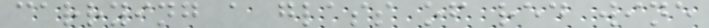carrying a glass of red wine
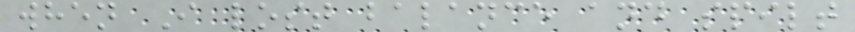when I lost balance and spilt
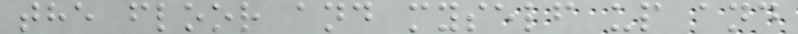the floor and myself up and
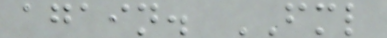again. FML
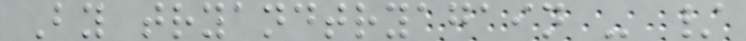By tryandtryagain - /
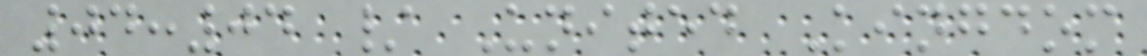04:04 / United Kingdom
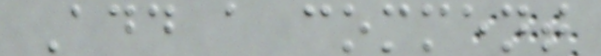Add a comment
